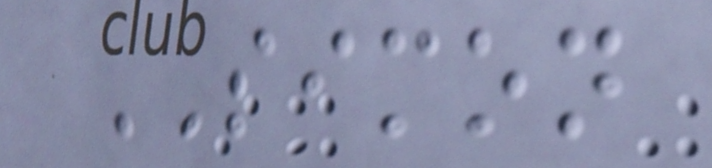SIMON
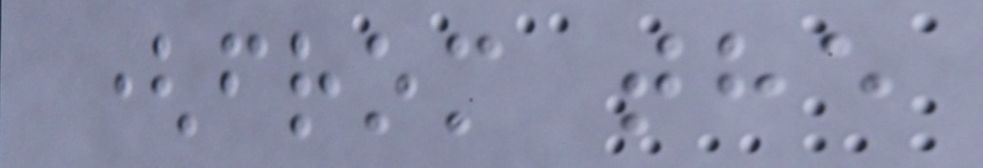(from the
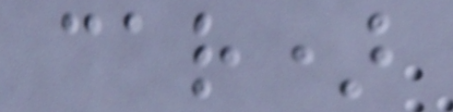car)
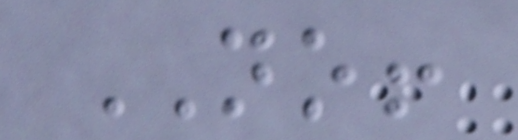NO!
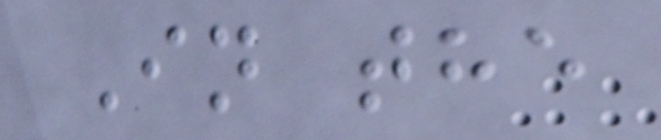In the
